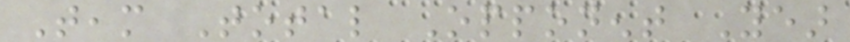Team Total Opponent Year
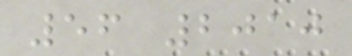56 2010
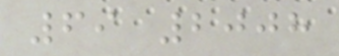69 2008
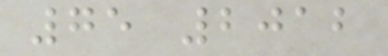75 2012
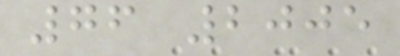76 2005
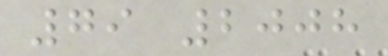79 2008
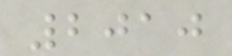2010
